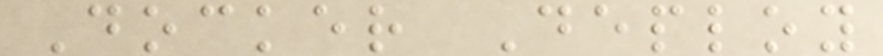Docker Deploy
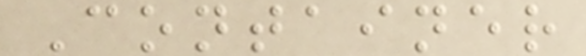Container
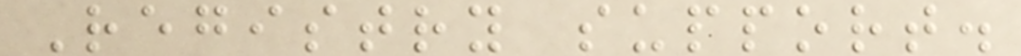Registry support.
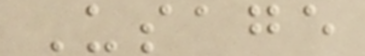Usage
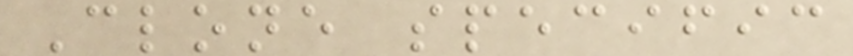Clone specific
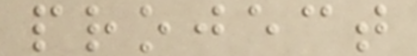project
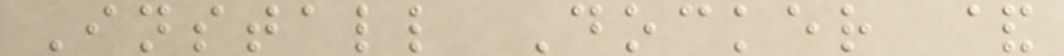Install Docker &
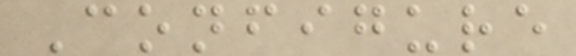Configure
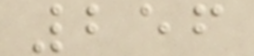256
